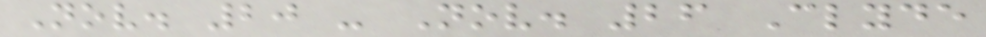Nov. 20 - Nov. 26 Clyde
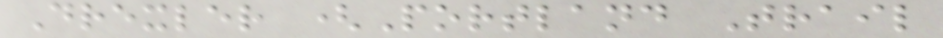Drexler (Portland Trail
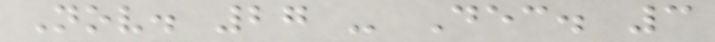Nov. 27 - Dec. 3
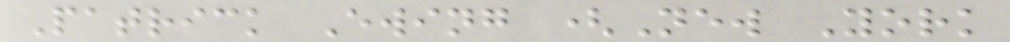Patrick Ewing (New York
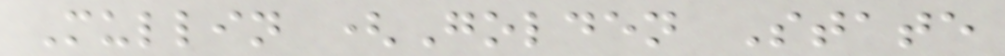Mullin (Golden State
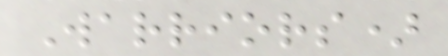Warriors)
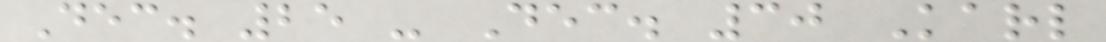Dec. 25 - Dec. 30 Karl
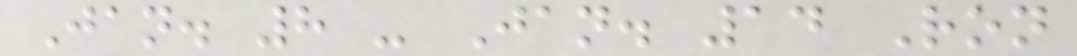Jan. 8 - Jan. 14 Ron
